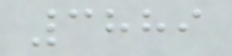3889
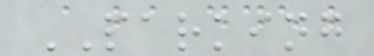PARKING
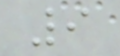9
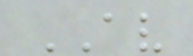AV
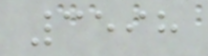3598
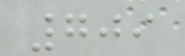709
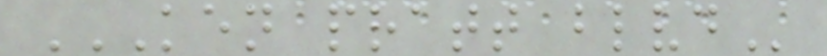KEN PRATT BLVD
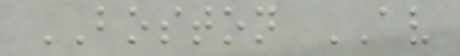BOSTON AV
